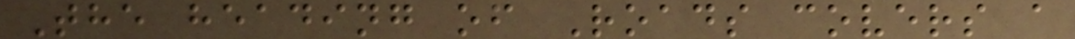The heading of Roads covers a
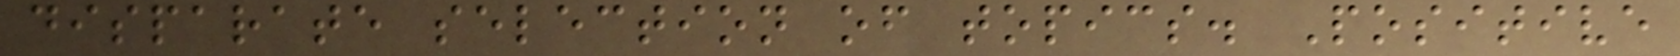disparate selection of topics. Positive
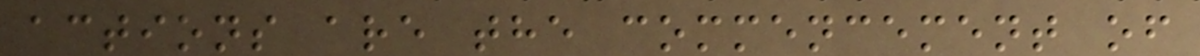actions are the commencement of
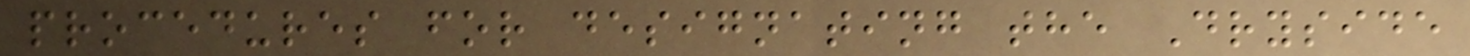procedures for designating the Dryside
